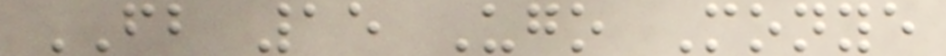FB 15 Ugo Monye
